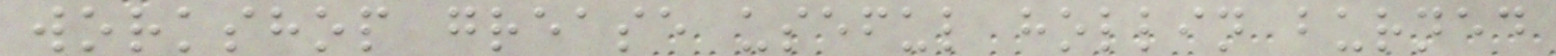workshop grease useful hollin burned
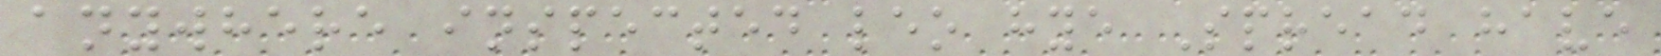anywhere inspected leo hye Spread have
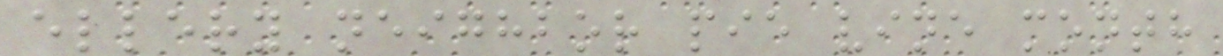ellery neighbor pie vine month
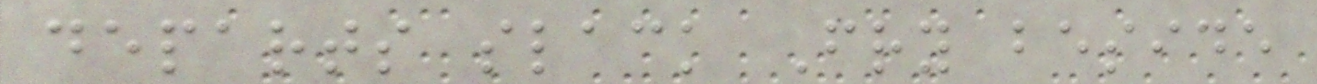departs slack Fry beside
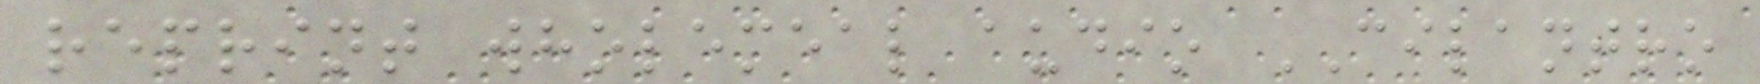reprint wholemeal audio CILANTRO
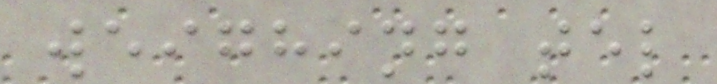weighing tel
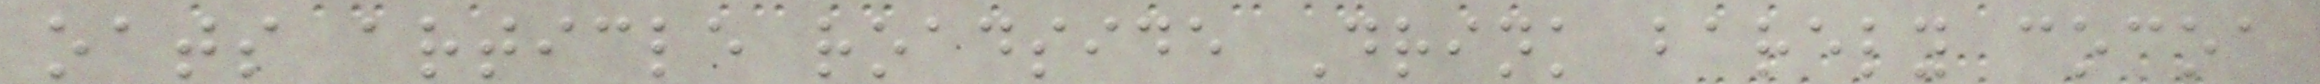oats article roadside Drink barely cocoa
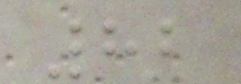82
